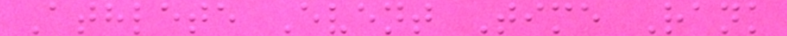Athlete Event Time Rank
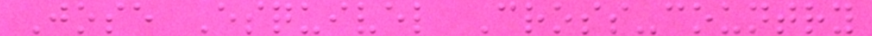Jose Esquivel Cross-country
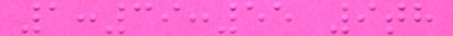1:39:55 9th
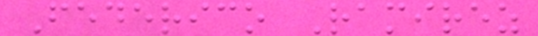Federico Ramirez
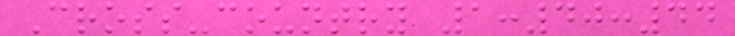Cross-country 1:40:44
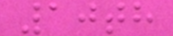10th
